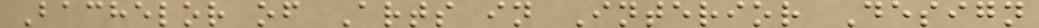Bachelor of Arts in Interior Design
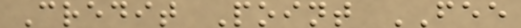Credit Point FEE
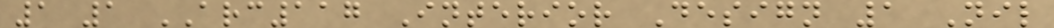1 1 ARC117 Interior Design 1 Nil
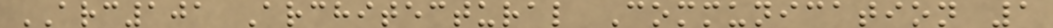ARC101 Architectural Communication 1
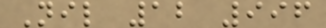Nil 12 996
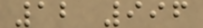12 996
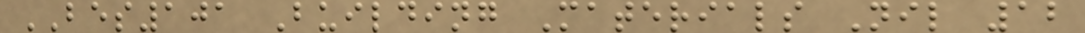BES101 Building Materials Nil 12
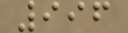996
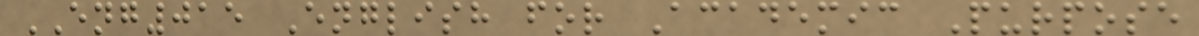ENG015 English for Academic Purpose
